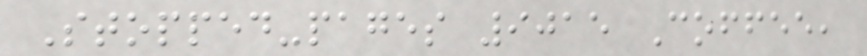Stopped-pages 9015 Coffee,
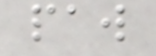paw
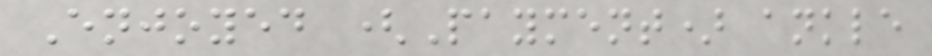Enjoyed (Payment) ankle
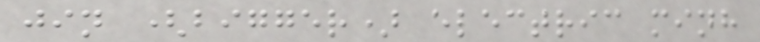jin (bigger) electric minh
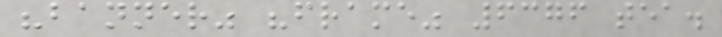"banner" "frame" 6376 tea.
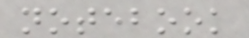notebook
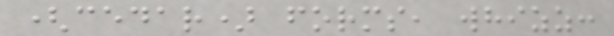(cedar) forms, whizz:
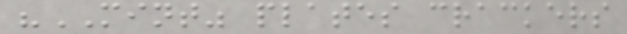"MINT" plates crackers
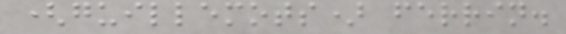(guillemots) ferrin.
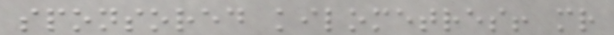sponsored kilometres! mr
